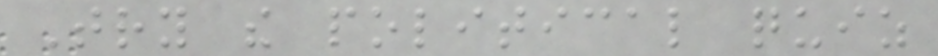Try the political quiz
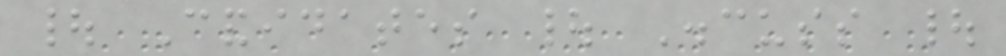| Candidates | Discuss |
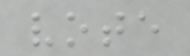vote
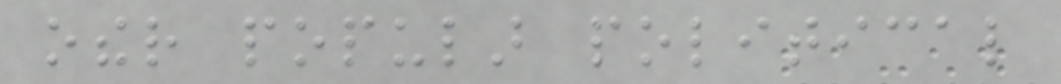other popular political
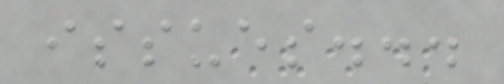issues...
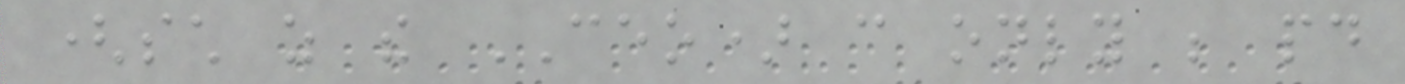(such as the CEO) can only be paid
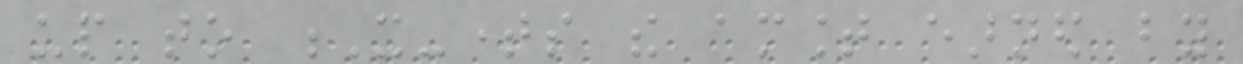up to X-times the amount earned by
